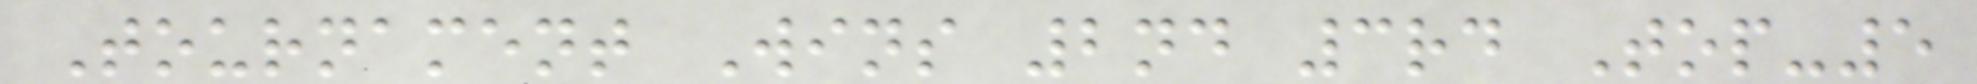Tournament Wins 2nd 3rd Top-5
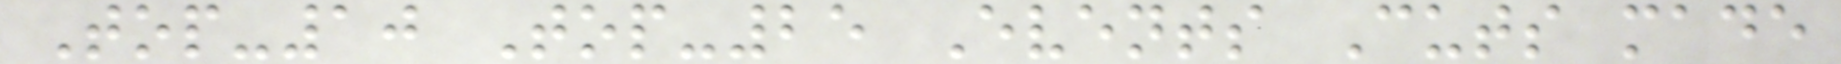Top-10 Top-25 Events Cuts made
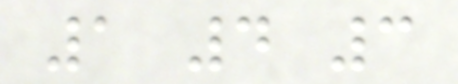1 4 3
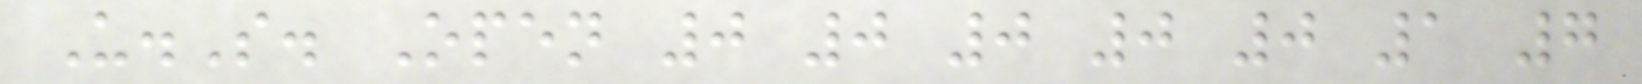U.S. Open 0 0 0 0 0 1 7
